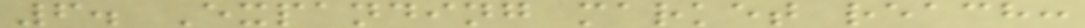6. Expanding market reach:
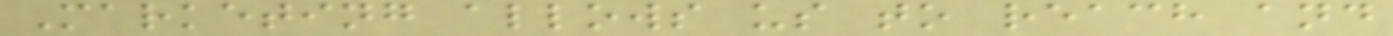Marketing allows us to reach and
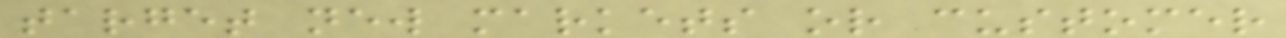target new markets or customer
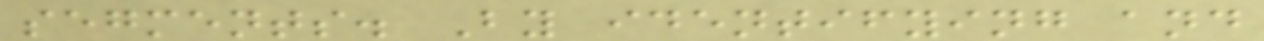segments. By identifying and
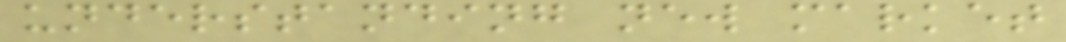understanding new market
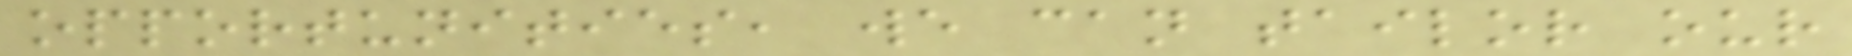opportunities, we can tailor our
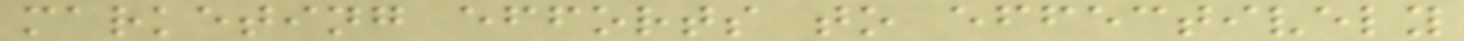marketing efforts to effectively
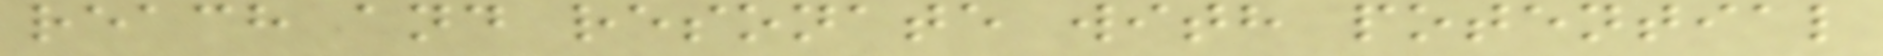reach and resonate with potential
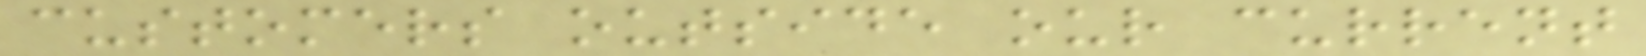customers outside our current
